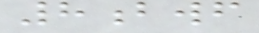8bwf
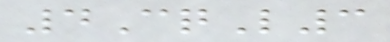4CqL3
